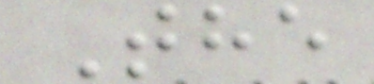The
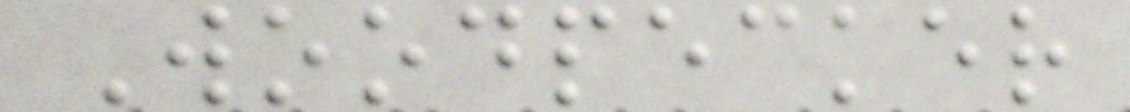Woodpecker
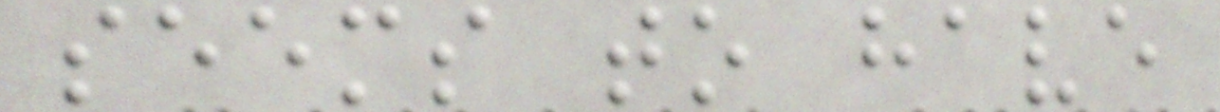seems to have
